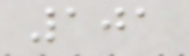101
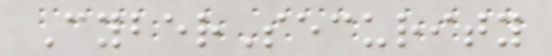CyberSecurity
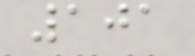101
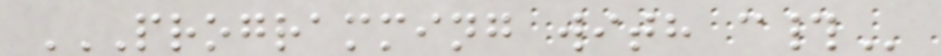PROGRAMMING WITH C#
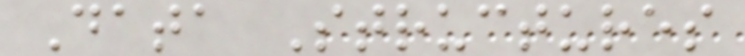Data Structures
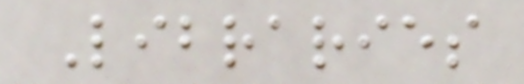Libraries
